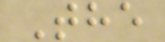The
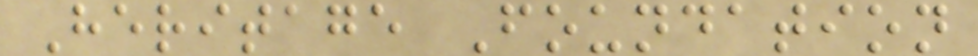Heritage Foundation
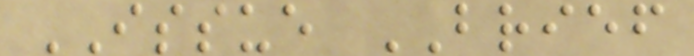ISSUE BRIEF
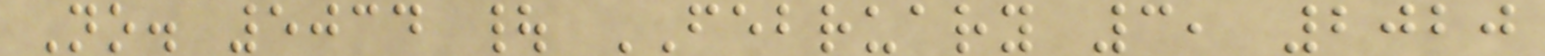No. 5034 | FEBRUARY 3, 2020
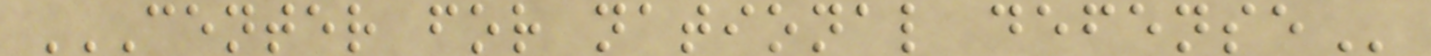CENTER FOR NATIONAL DEFENSE
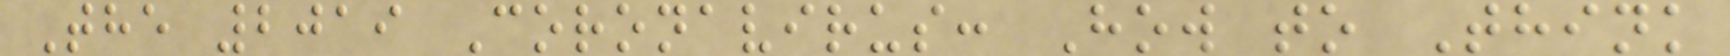The 2019 Coronavirus: How to Think
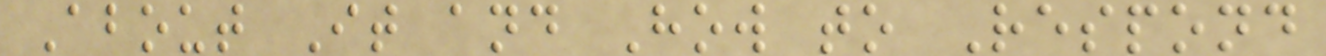About It and How to Respond
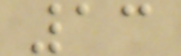13
